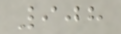908
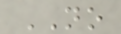NO
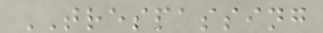TRESPASSING
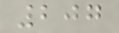207
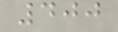400
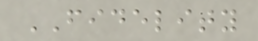FIDELITY
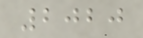2020
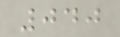040
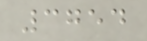3754
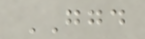GGD
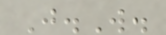J.W.
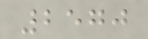2570
